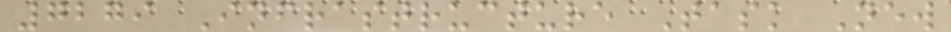7279 Infrastructure Task New
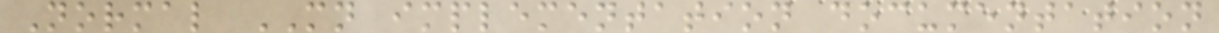Normal MN implementation documentation
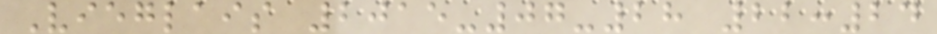Vieglais 2015-07-28 22:24
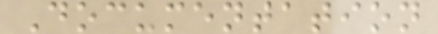Documentation
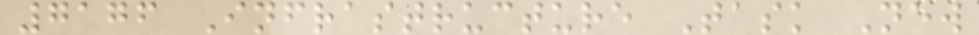7176 Infrastructure Task New
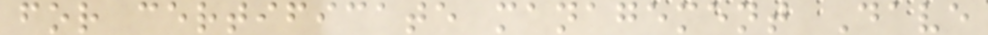for certificate management Dave
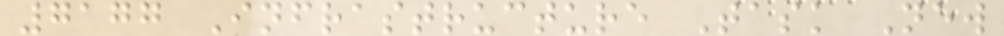7177 Infrastructure Task New
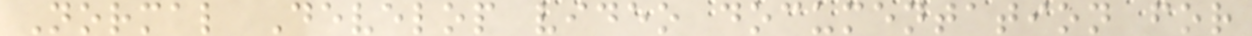Normal Develop video documentation for
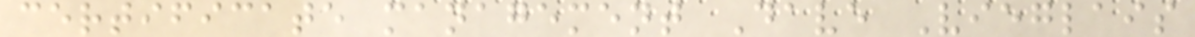certificate management Dave Vieglais
